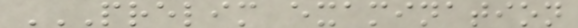PRELIM EXAMINATION
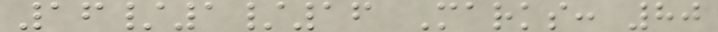16/1/16 Marks: 80
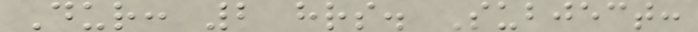Dur: 2 hrs. Subject:
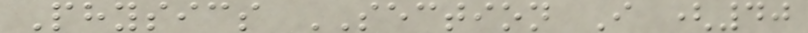Physics SECTION I (40
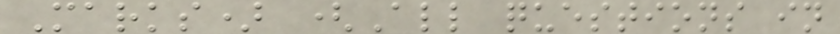Marks) (All questions in
